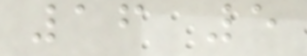16 5
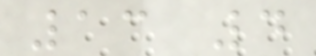13 4
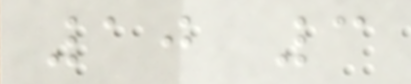10 3
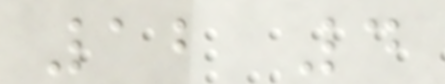12 4
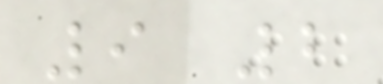9 2
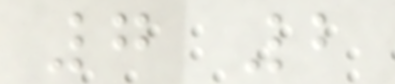7 2
